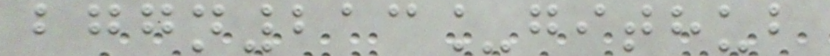bggn213_github
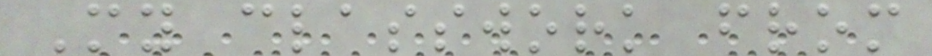My classwork from
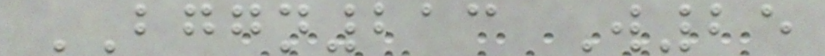BGGN213 W25
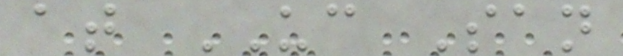at UC San
